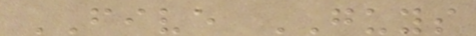FIVE GUYS
